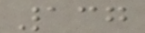137
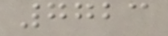7723
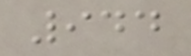944
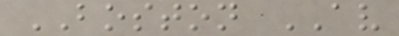BOSTON AV
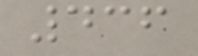436
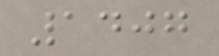1407
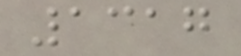1317
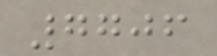7706
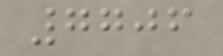7706
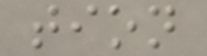tion
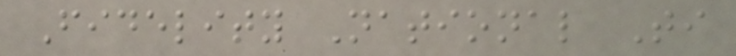Fidelity National Ti
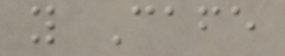y Cafe
